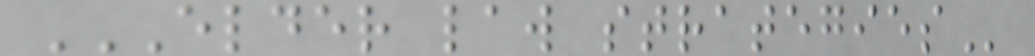ELDER LAW STRATEGIES
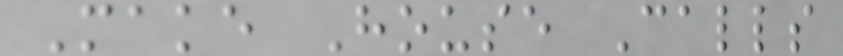Make House Calls
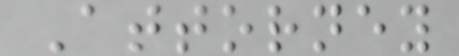Attorney
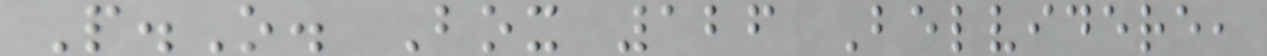P.O. Box 126 Belvidere,
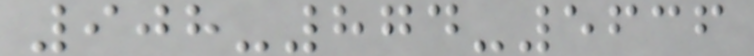908-874-5636
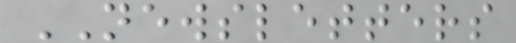NEWSLETTERS
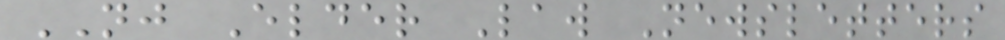NJ Elder Law Newsletters
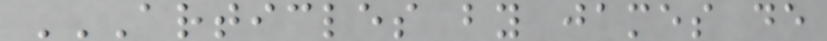ARTICLES BY JAMES DE
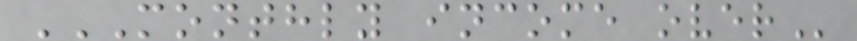MONTHLY INCOME OVER
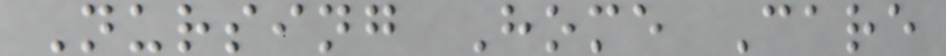Nursing Home Care
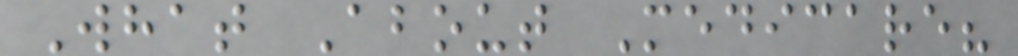What About Medicare?
